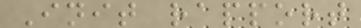Init rapport
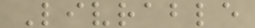Livrable
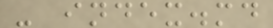- index.md
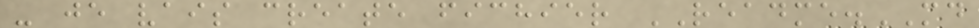- je vais create fichier README.MD
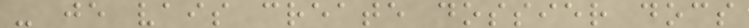- je vais create dossier docs
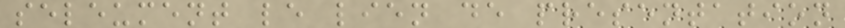seleument le lien de presentation
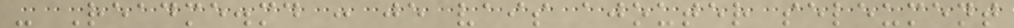- Readme.md : je vais ajouter seleument
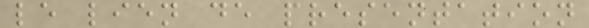le lien de presentation
